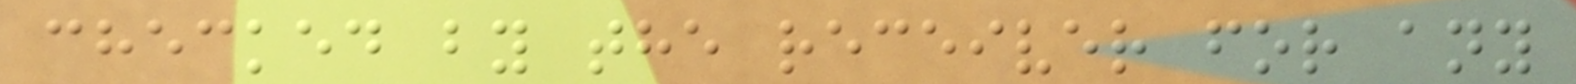checked by the receiver for any
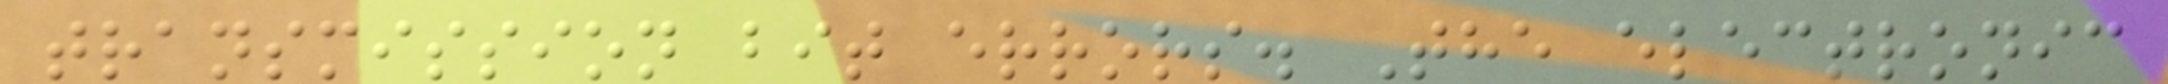transmission bit errors. The electronic
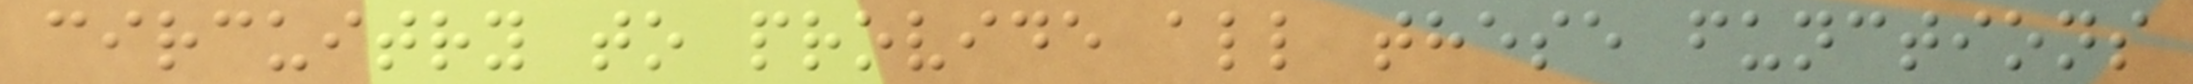circuitry to provide all these functions
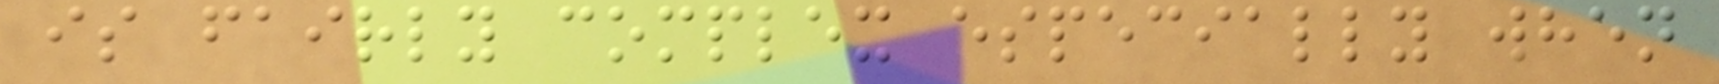is fairly complex especially when
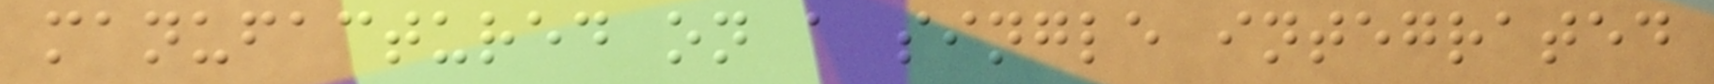manufactured on a single integrated
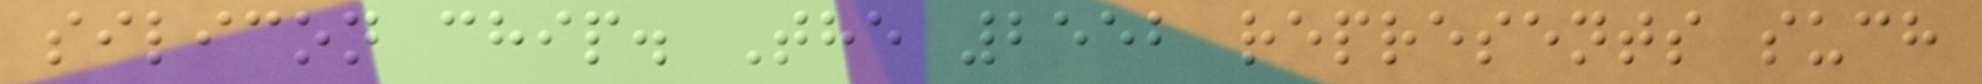silicon chip. The 2552 represents such
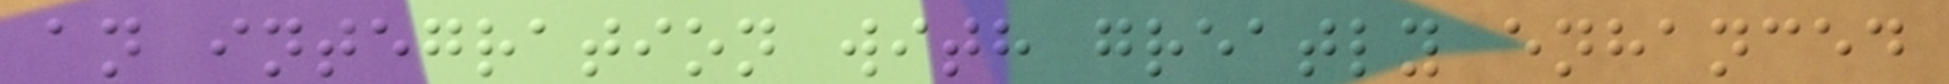an integration with greatly enhanced
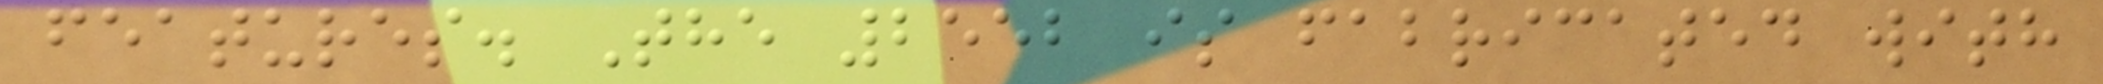features. The 2552 is fabricated with
